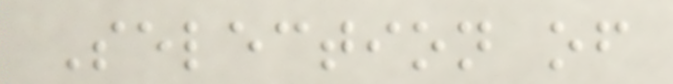Selection of
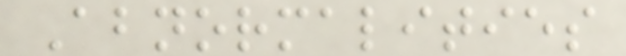Abnormalities
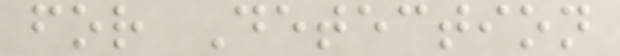for Detection
